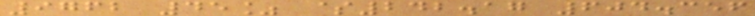9762 45% $242.17 604.356
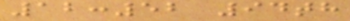12:52 94th
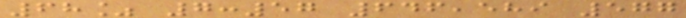68% 7:57 646,589 577
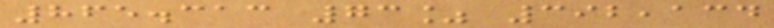865.313 73% 392,134
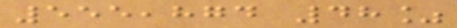555,874 48%
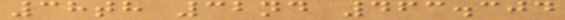38th 32nd 463.304
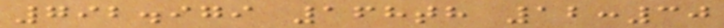792.979 168th 12:30
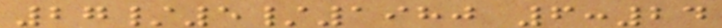27/5/1980 6:24
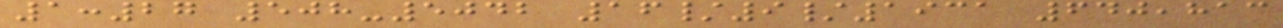1:27 508-5042 16/9/1931 640,813
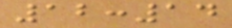12:14
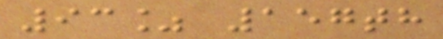93% 157th
